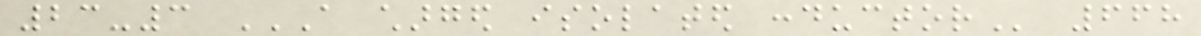23-3 A CHARGED ISOLATED CONDUCTOR 668
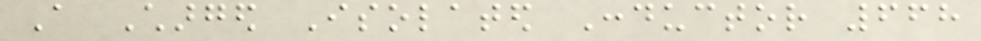A Charged Isolated Conductor 668
